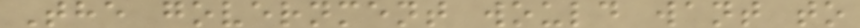The government would want to
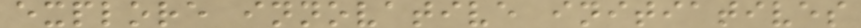explore innovative initiatives
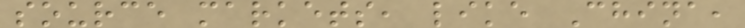source markets, like China,
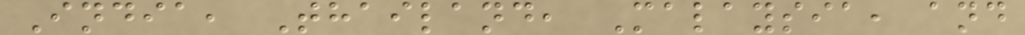India, Thailand, Malaysia, and
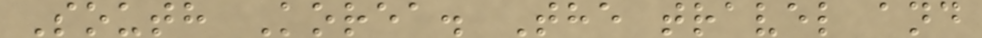South Korea. The travel and
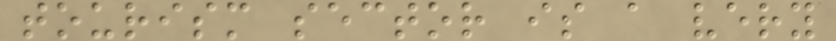tourism sector is a very
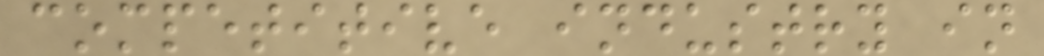competitive industry in
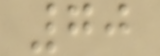70
